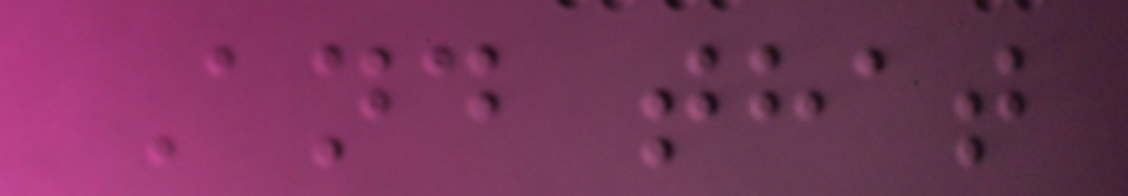And that
